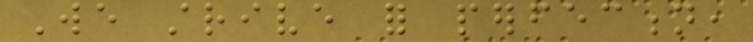We strive for perfection,
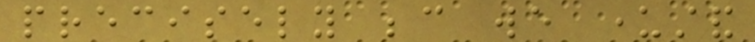precisely because we understand
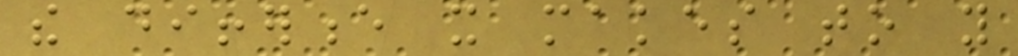the difference it makes to you
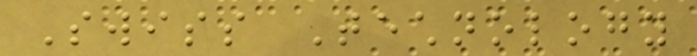Swiss Technology
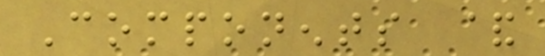Components &
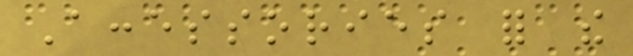Accessories for the
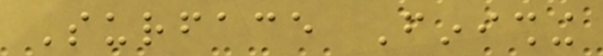Surface Finishing
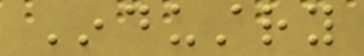Industry
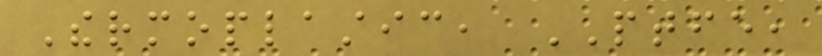Thermoplastic, PTFE,
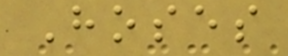Hoses
